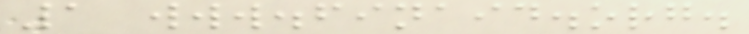1 www.finaid.org.
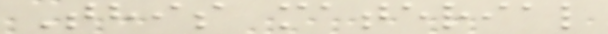This material
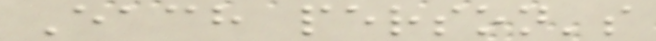Each person's
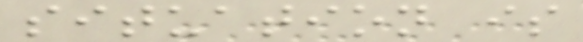situation is
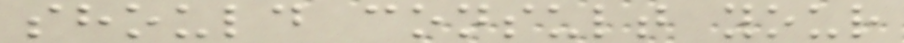should consult your
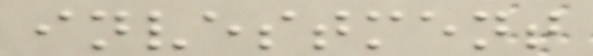investment
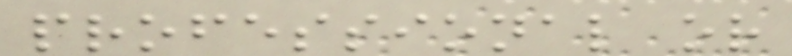professional or
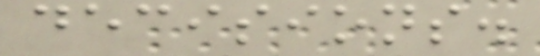decisions.
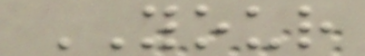YOUR
